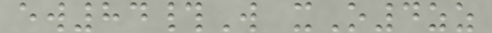ew84#W xO4zz
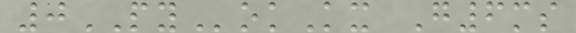0PYokKx G6ms
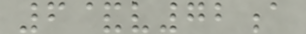6&v72a
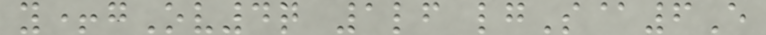y+gOv4q 1lf lgS@6E
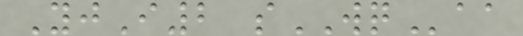YjI2 sWQaa
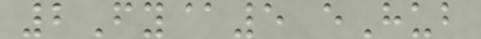2Fy@5 eHub
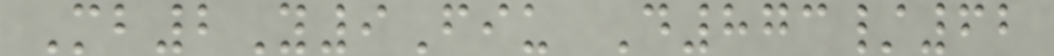Mb2Y9Fiu D873/62
